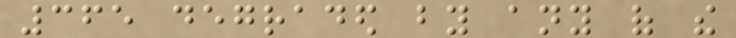365 degraded by any of the
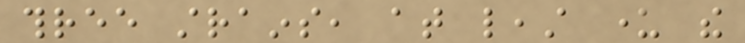three strains, at least under the
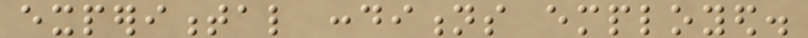experimental conditions employed.
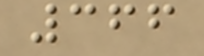366
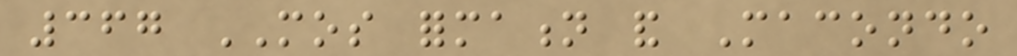367 MOS formation and Macondo
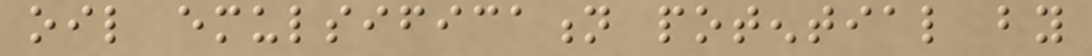oil emulsification potential by
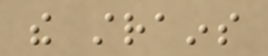the strains
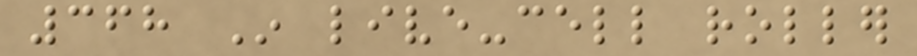368 In live-cell roller
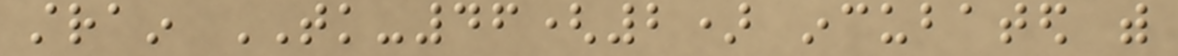strain TK-46(2) incubated with
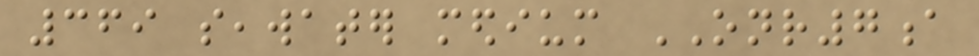369 seawater medium ONR7a
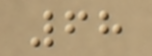68
